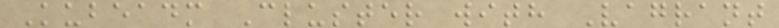Kubeadm Cluster with Vagrant
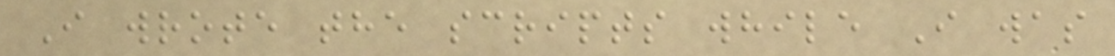I wrote the scripts while I was
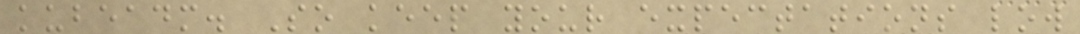kubeadm. So keep your expectations low
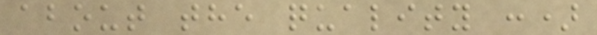about the quality :)
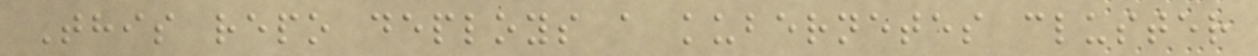This repo deploys a kubernetes cluster
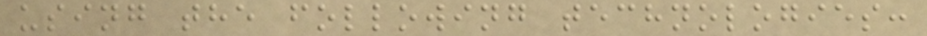using the following technologies:
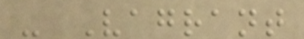- Vagrant
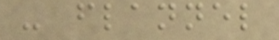- flannel
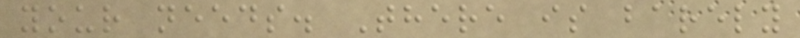your needs. There is barely
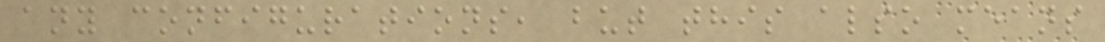any configurations, but this also means
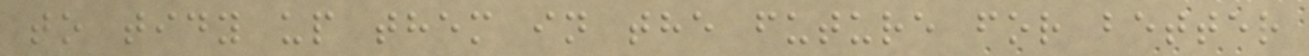to tidy up them in the future for better
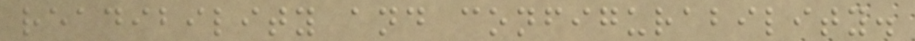readibility and configurability.
